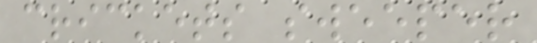crickets sweeper
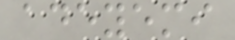adeyemi
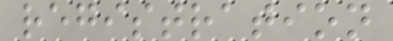registration
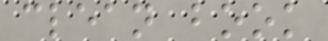clean book
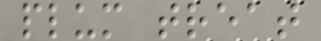plum treat
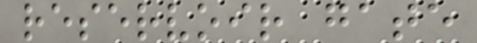reservoir gate
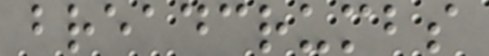breadcrumbs
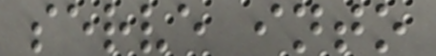serve into
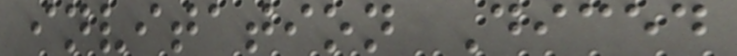invitation Diced
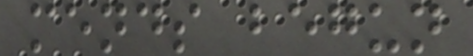mends begun
